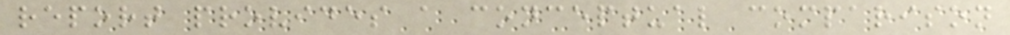report provides a conceptual comparison
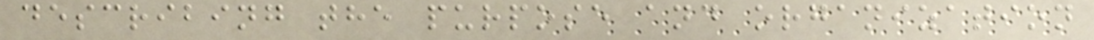describing the purpose and organization
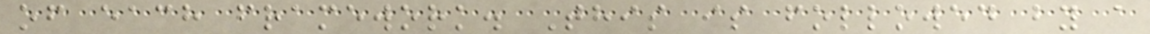of each framework. This is followed by a
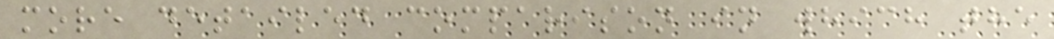more detailed comparison in which the
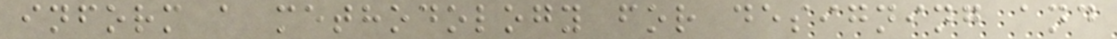inform a methodology for designing and
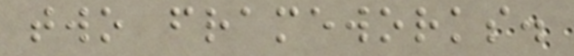two frameworks.
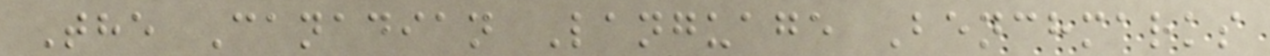The Canadian Language Benchmarks
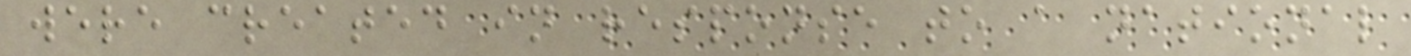were created in response to a national
